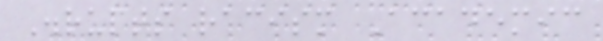Disrupts racism Academic
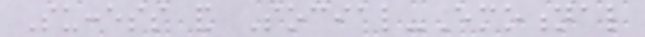Success and Social-Emotional
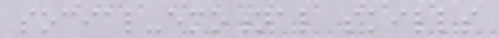social-emotional skills
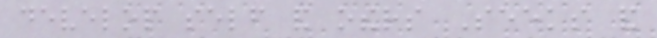develop self and others Seeks and
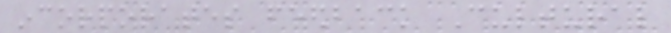incorporates feedback Cultural
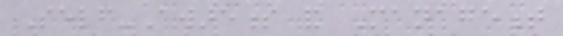Self-Awareness and Management
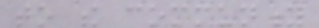to the community
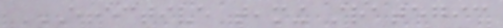EFFECTIVE TEAMING STRATEGIC
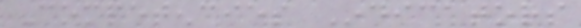Competencies Indicators
